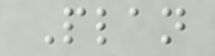Plan
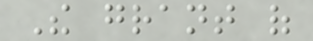The grant of
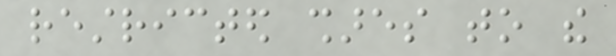restricted shares to the
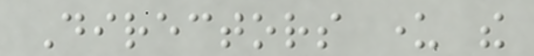Directors under the
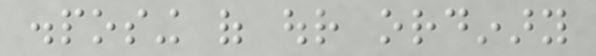disposing of our ordinary
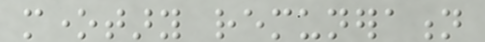monetary remuneration
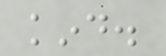kind.
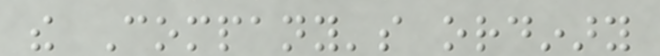the Company's ordinary
